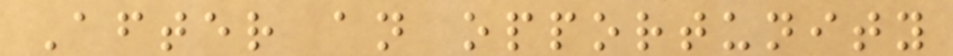After an opportunity
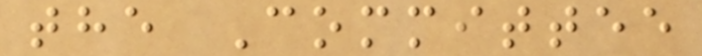the Committee
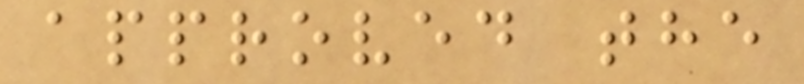approved the
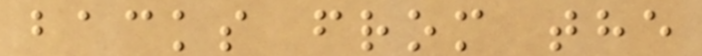backs from the
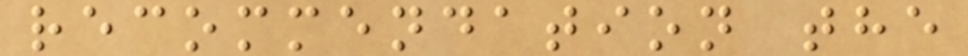recommendation the
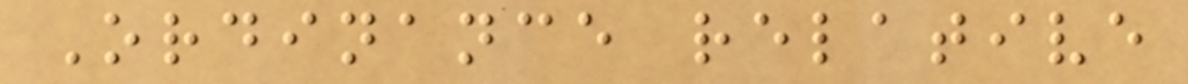Ordinance relative
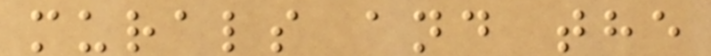murals and the
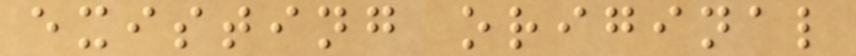existing original
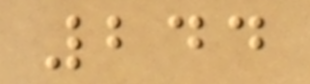244
